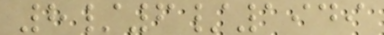8/6/1949
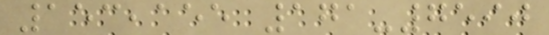153,155 171-7590
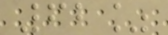62%
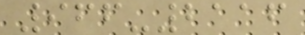966-2116
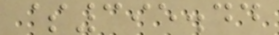$395.44
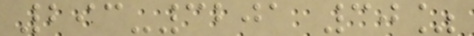293-3201 30%
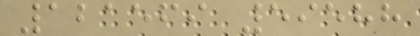121569 59588
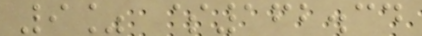9% $162.34
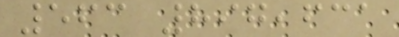563 897,631
